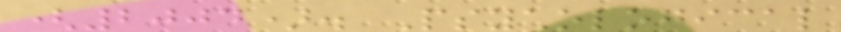(2004). Psychological
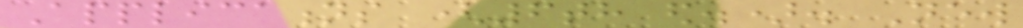Applications (6th ed.). New
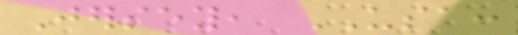Jersey, USA:
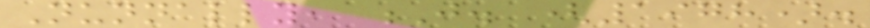Nunnally, J. (1978).
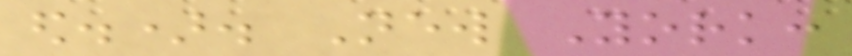ed.). New York:
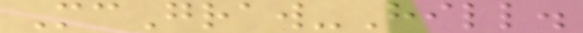McGraw-Hill.
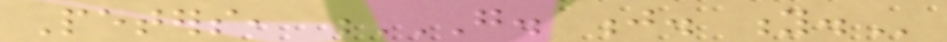Peters, G. J. Y.
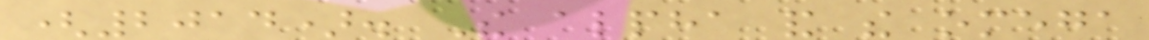(2014). The alpha and the omega
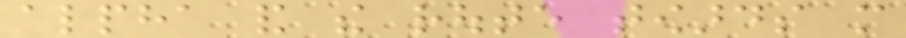alpha and the route towards more
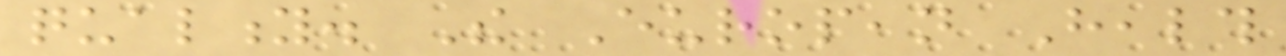quality. The European Health
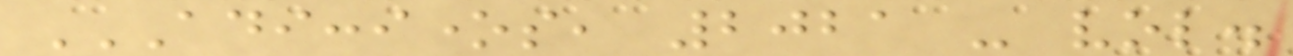ADICCIONES, 2021 - VOL.
